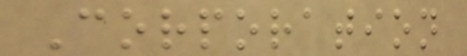Corporation
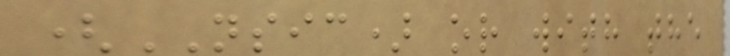(NSIC) or with the
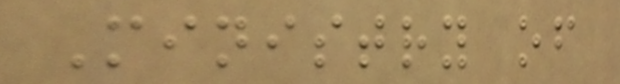Ministry of
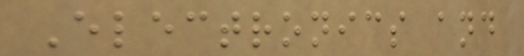Electronics and
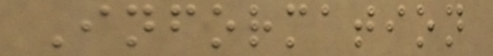Information
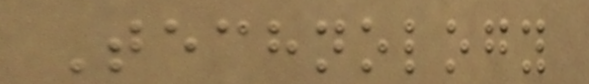Technology
